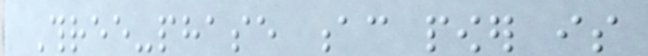Three-phase ac power is
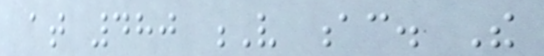at 480 V ac. The
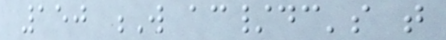150 W ac/dc's that
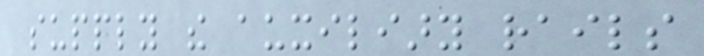supply the auxiliary rails
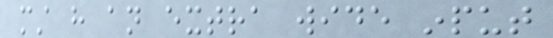must have an extra wide input
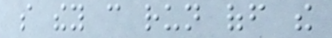so they can run off the
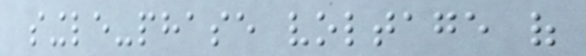single-phase voltage of
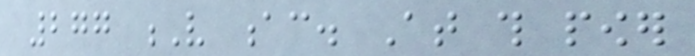277 V ac. At this power
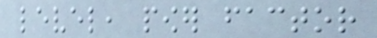level, power factor
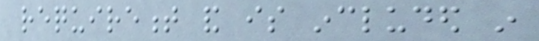requirement and is included in
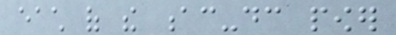each of the ac-dc power
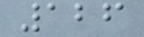126
